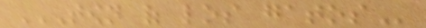TOWN OF LOS GATOS
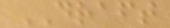DRAFT
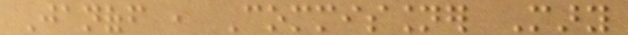Janoff , Commissioner Mary
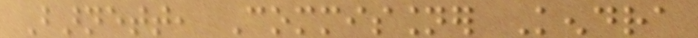Barnett, Commissioner Kendra
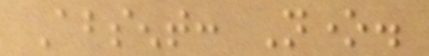Absent: None.
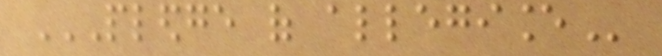PLEDGE OF ALLEGIANCE
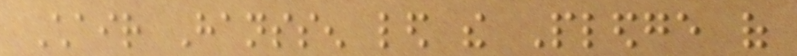Chair Hanssen led the Pledge of
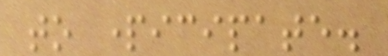to participate.
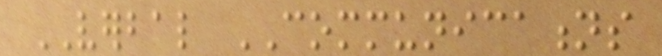VERBAL COMMUNICATIONS
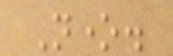None.
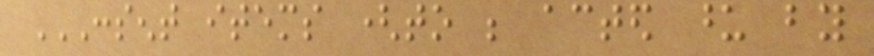CONSENT ITEMS (TO BE ACTED UPON BY
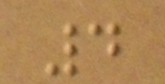4
